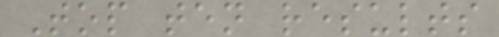Top ten results
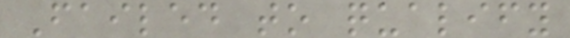Failed to qualify
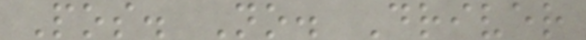Pos. No. Driver
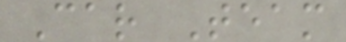Car Team
